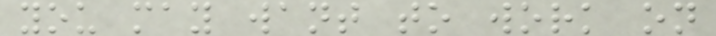you may want to work on
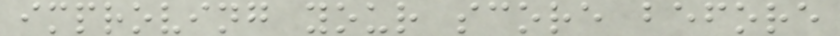improving your score before
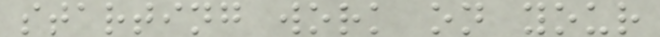starting work on your
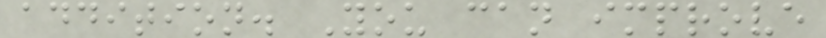addition. You can improve
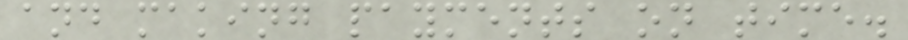and making payments on time.
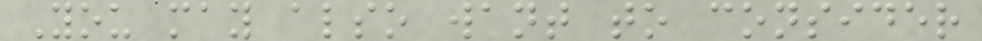You may also want to consider
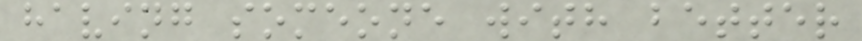having someone with better
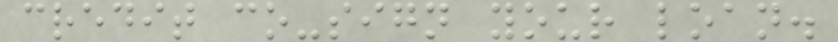credit co-sign your loan.
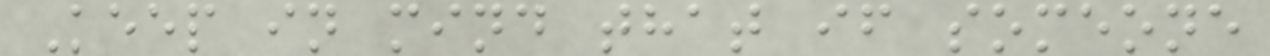Keep in mind that if someone
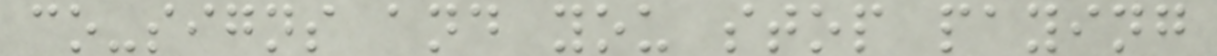co-signs and you stop paying
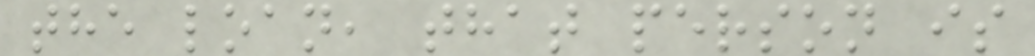the loan, that person is
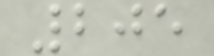205
